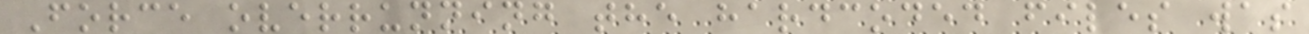Force overrunning the hardcoded files was
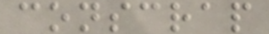conscrap
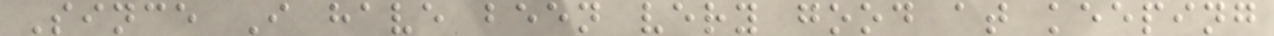Since I have been very good at keeping
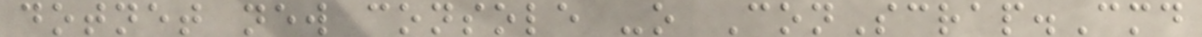dotnet new console -o ConScrap.Cmd
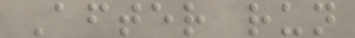After run
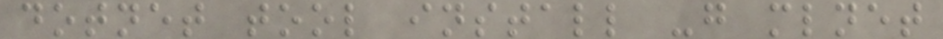dotnet tool install -g mlnet
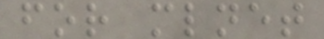for mlnet
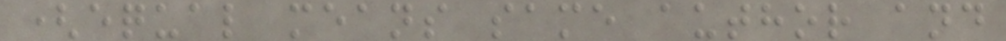(equal means same author and
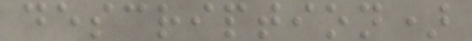description)
